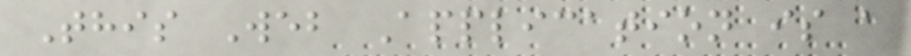This Web Application is a
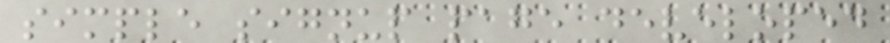simple signup page developed
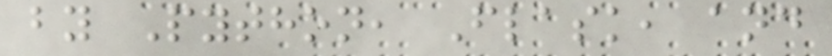by Python, Flask, and
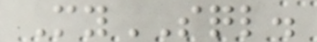MySQL.
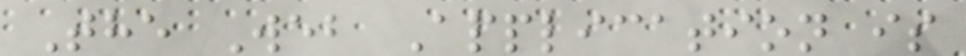The Web Application is
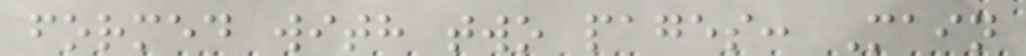formed with two pages: Main
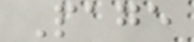Page
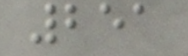251
